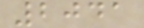2041
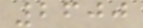2600
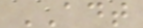ADT
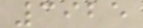3925
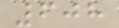608
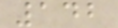142
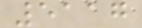5117
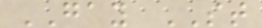GAY ST
